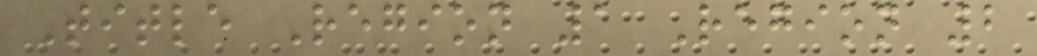Title Region 1 Region 2
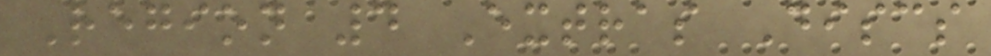Region 4 Extras Discs
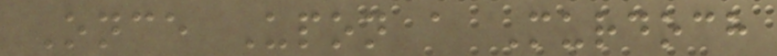Once Upon a Murdoch
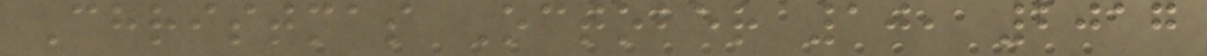Christmas October 10, 2017
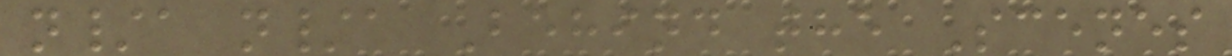n/a n/a Behind the Scenes
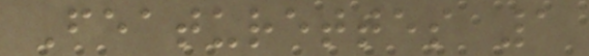Featurettes 1
